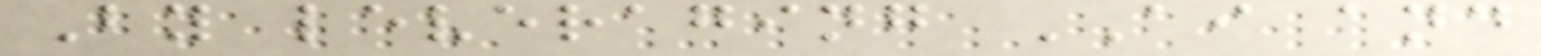By leveraging AI and
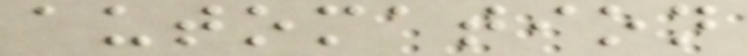automation
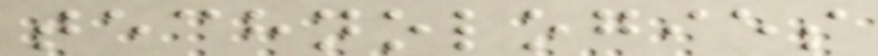technologies
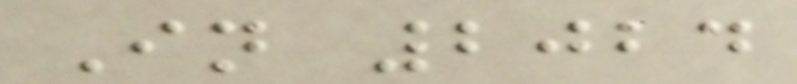In 2024
